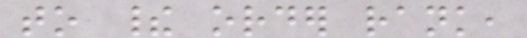to their order rank,
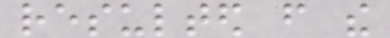resulted from the
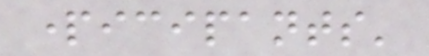participants'
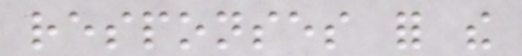responses for the
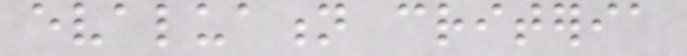evaluation criteria
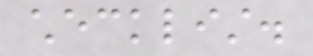checklist.
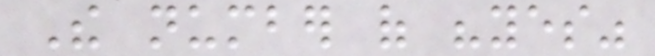The number of "yes"
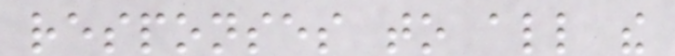responses to all the
